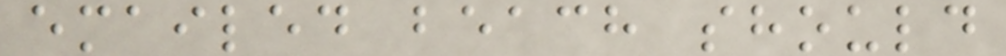emailed beach should
